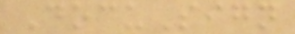DocuSign
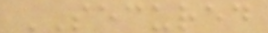SECURED
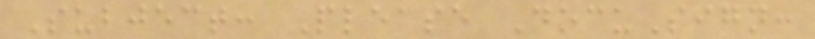Subject: Please DocuSign:
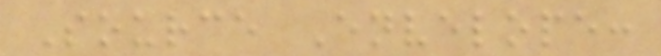Source Envelope:
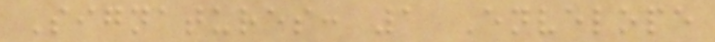Signatures: 1 Envelope
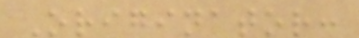Originator:
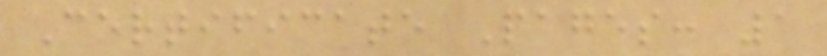Certificate Pages: 1
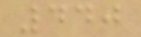440
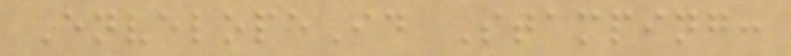EnvelopeId Stamping:
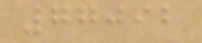77092
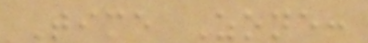Time Zone:
